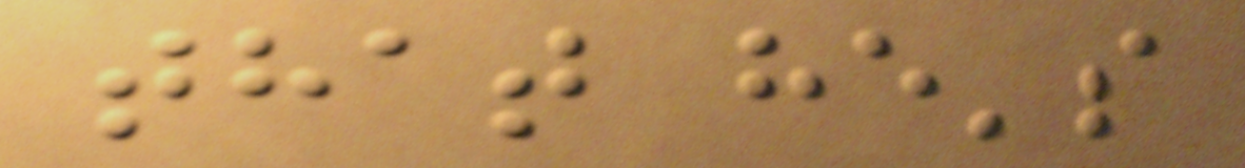that he's
